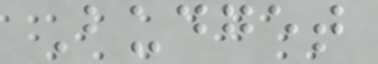Budget
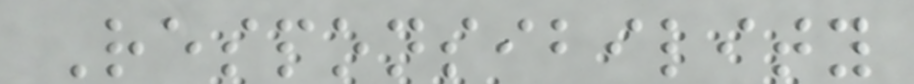Responsibility
